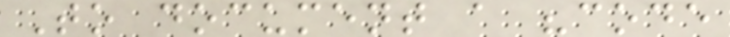To document a "code
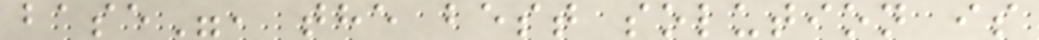base", the best solution is
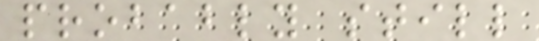probably still
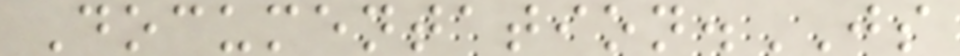Documentation.JS
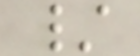/
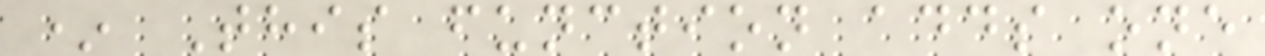* This function adds one
